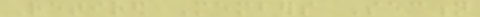Retired Members Section
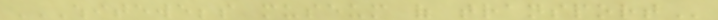WHITEWEBBS MUSEUM OF TRANSPORT
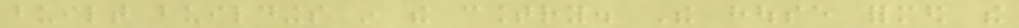built buildings in the country. The house formed the
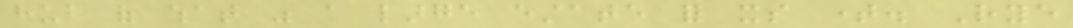hub of what was a large estate for its time. Rye
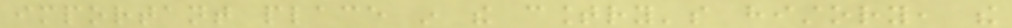important place in the country's history, the
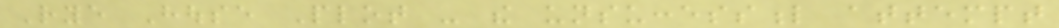Rye House Plot - the unsuccessful attempt
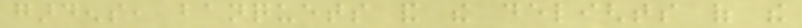gardens, banquets and the delights of the
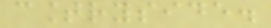countryside.
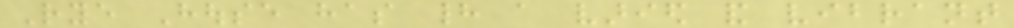Rye House has had a varied and vibrant
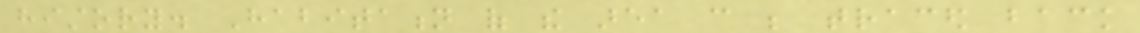history. Habitation of the area can be traced back
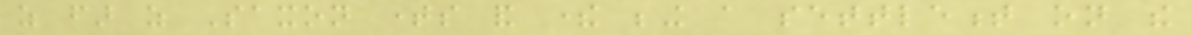as far as Saxon times and there being a settlement on the
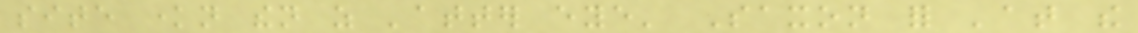site known then as 'atter eye' Saxon for 'at the
